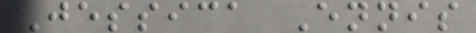Jessica Ennis
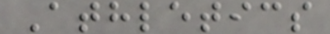Athletics
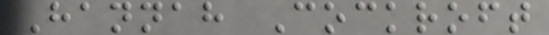Hannah Cockroft
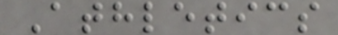Athletics
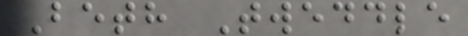Beth Tweddle
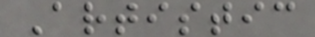Artistic
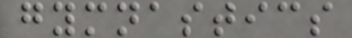gymnastics
